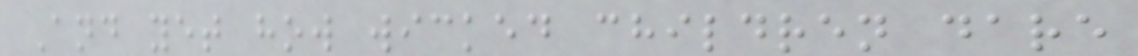And yet how wicked children dare
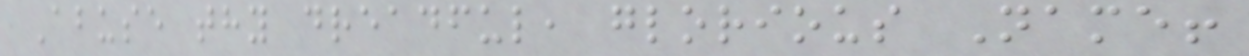Abuse thy dreadful, glorious Name!
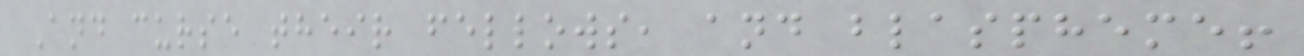And curse their fellows, and blaspheme!
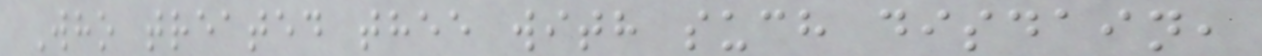Who treated thee with such disdain,
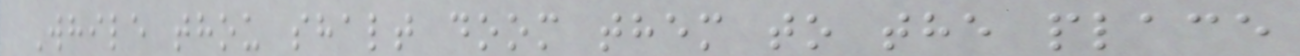While thou shalt doom them to the place
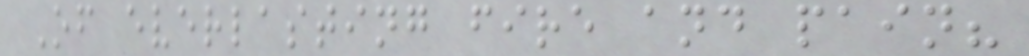Of everlasting fire and pain?
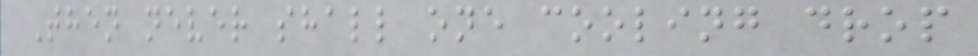Then never shall one cooling drop
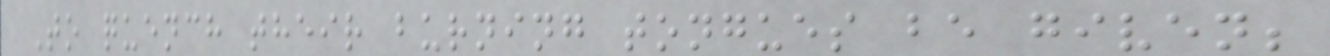To quench their burning tongues be given;
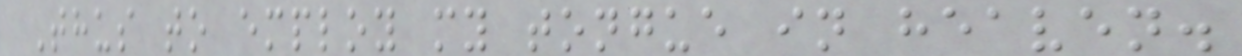Thus to employ my tongue in heaven.
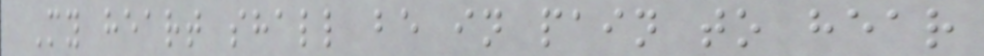My heart shall be in pain to hear
